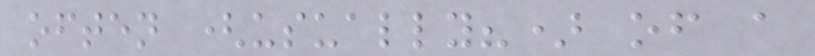often (usually?) of a
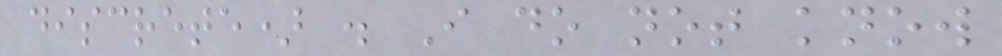discrete) . I do not know
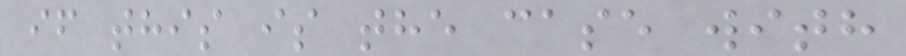if this is the case with
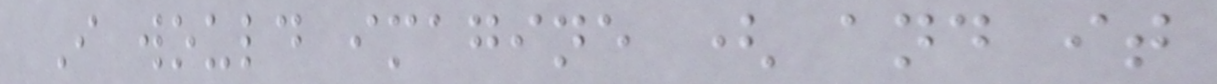I would imagine ( and it
